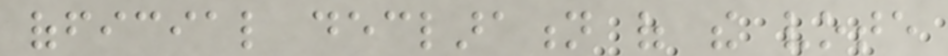official declaration of the vote
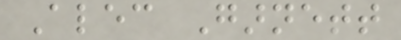Alec Garnett
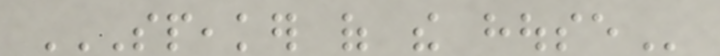SPEAKER OF THE HOUSE
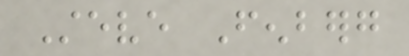Steve Fenberg
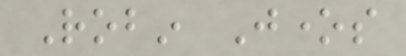Robin Jones
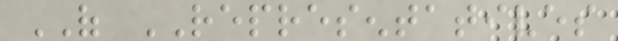OF REPRESENTATIVES
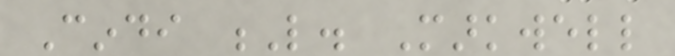Cindi L. Markwell
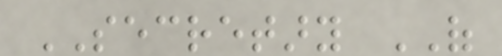SECRETARY OF
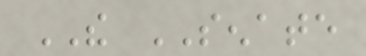THE SENATE
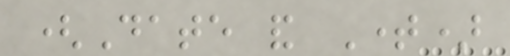(Date and Time)
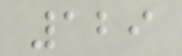129
